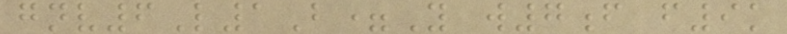gnv6L1B=Y w7f f9k
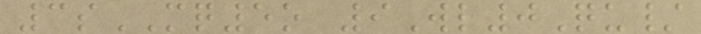3sMQ5o 9Wl0Qu/
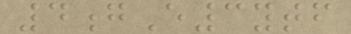4gE3ytf
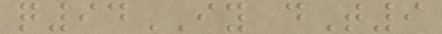q94IY dT9
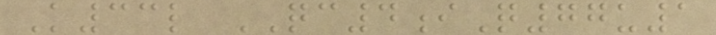K33l QC4iQ77u1
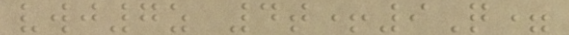vwj7z 4t+9Q=
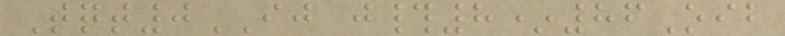Tqt0IJ j#8*86Oib
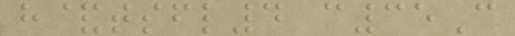h&tsfl4 c35C
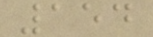154
